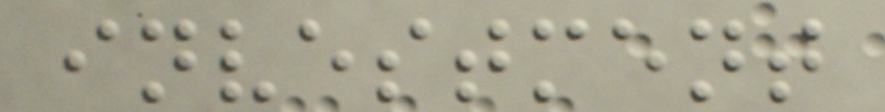investment
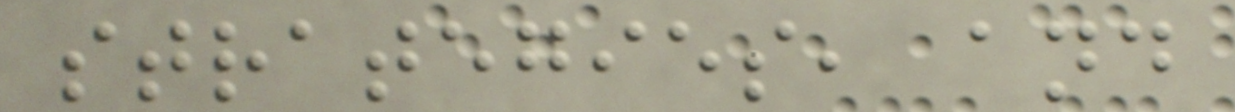strategies, and
